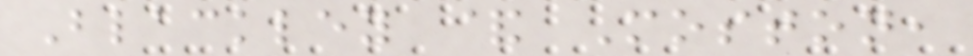Blackley & Moston,
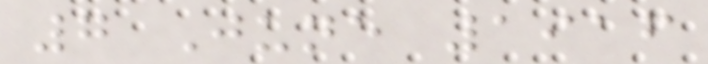7 June 1916
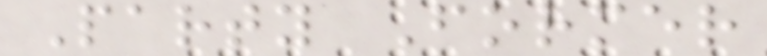Party Former
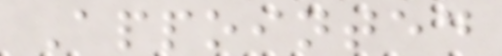Appointed
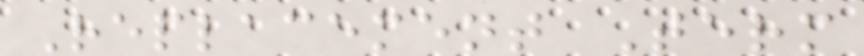Replacement Term
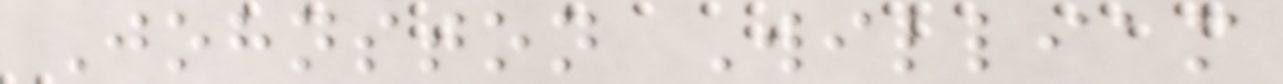Johnston William
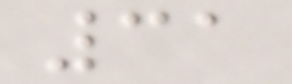31
